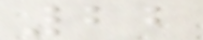22
